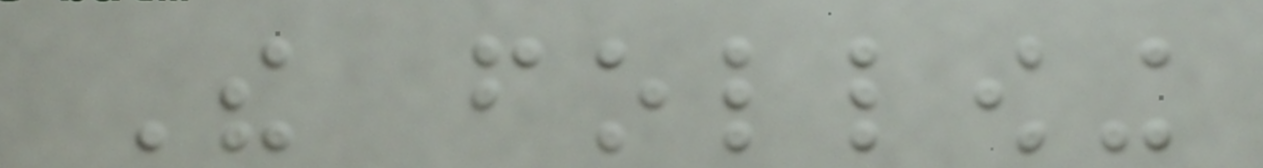The following
